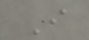I
